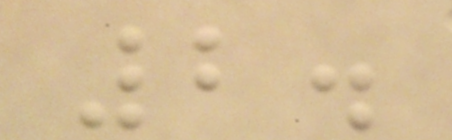2.
